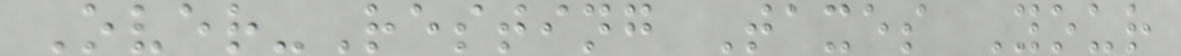Over-Resting Taxes Your
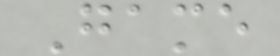Game
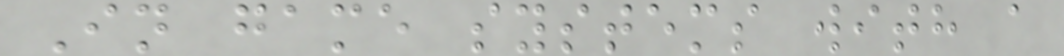In game systems with a
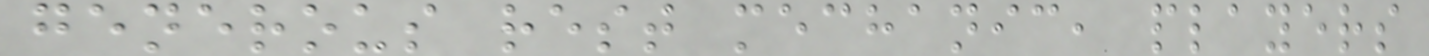generous rest mechanic, players
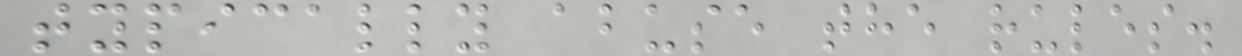typically abuse the rules.
